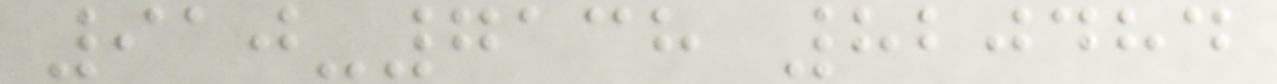910-7138 820484
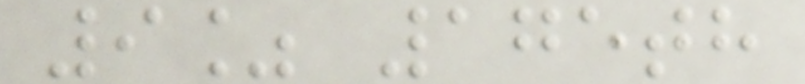9% 175th
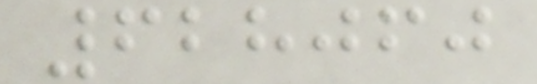628060
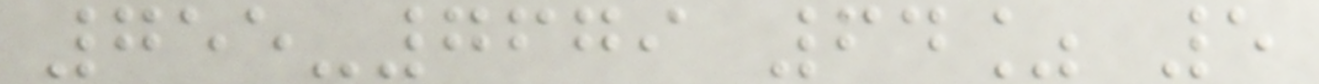755-7679 64% 5
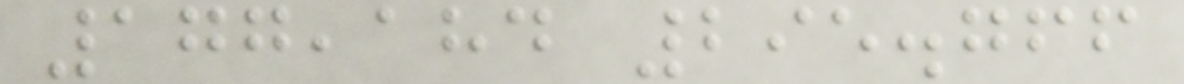177,184 295.766
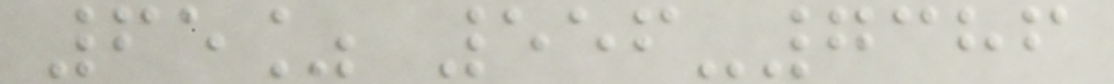65% 556-7386
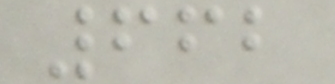662
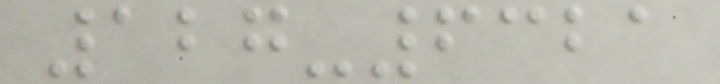127-6321
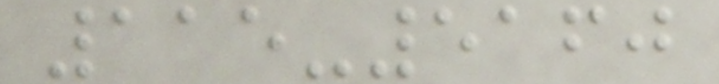115-5160
